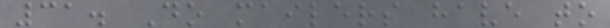31. Do mailers have to
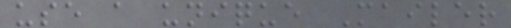use a unique Mailer
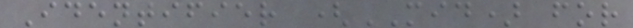Identifier (MID) for
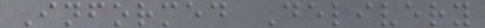Informed Delivery
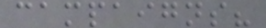campaigns?
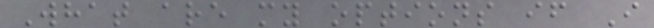What are my options if I
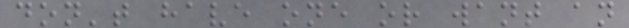don't have one or want an
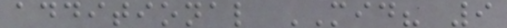additional MID? 9
